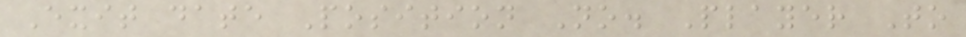Exit date Position No. Player To
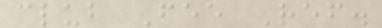club Fee Ref.
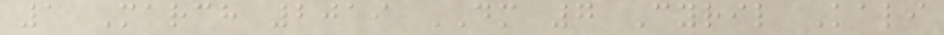1 March 2019 DM 7 Cyril Kali
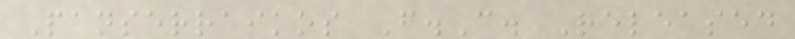Panserraikos F.C. Released
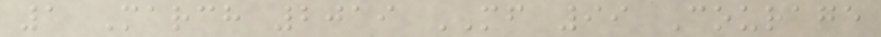1 March 2019 MF 99 Courage
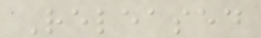Released
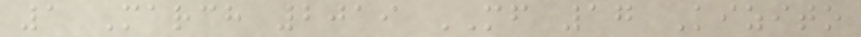1 March 2019 MF 17 Kizito
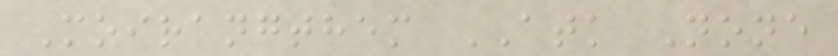Moirangthem ATK None
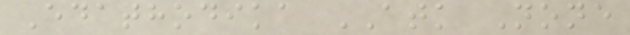Edathodika ATK None
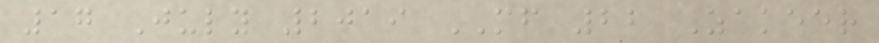17 July 2019 MF 22 Zakeer
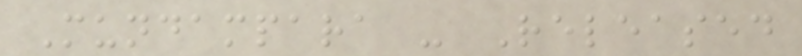Mundampara - Released
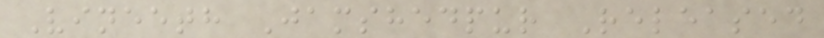Vineeth Jamshedpur Released
